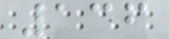136
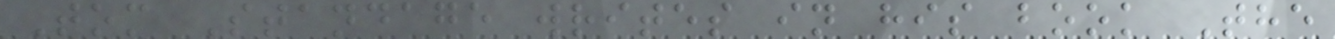Tom Standage writes in his book The
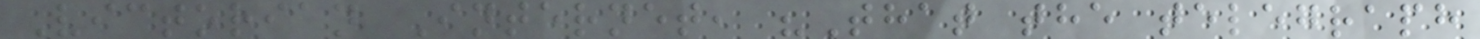Victorian Internet, "That the telegraph
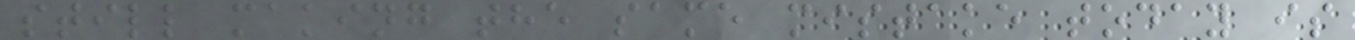still making the same mistake today is
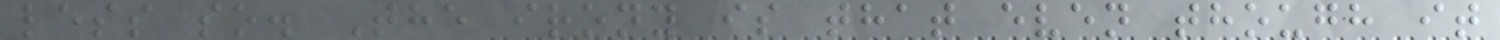less so. The irony is that even though it
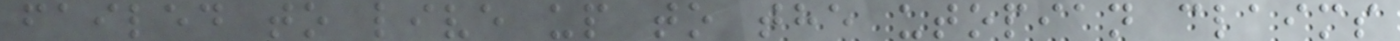failed to live up to the utopian claims
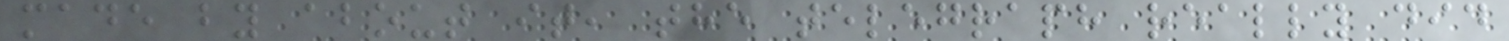made by about it, the telegraph really did
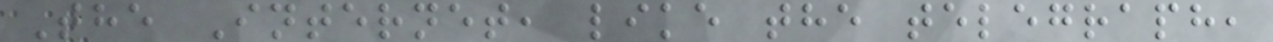The Internet, like the telegraph,
